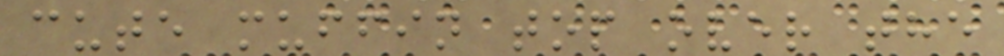cute muffin top over the
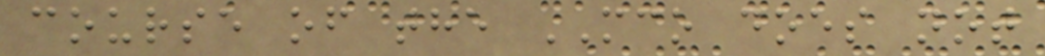course of the MCO does not
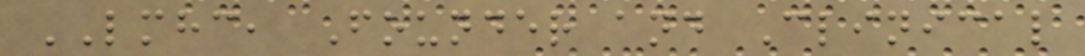LMHC, Founder and Clinical
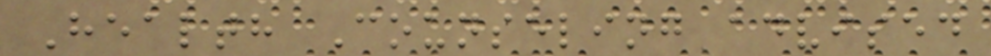Health Counseling advised
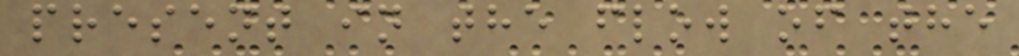present in the flow of the
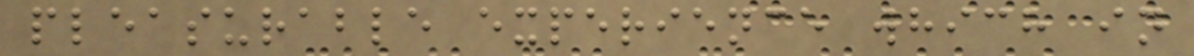pleasurable experience which in
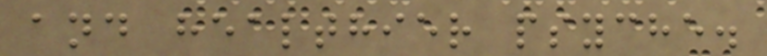and healthier psyche.
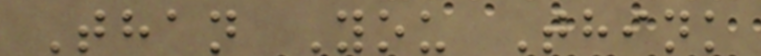Than You Think
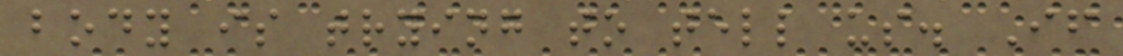body is trying to tell us. If
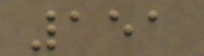151
